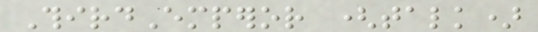ThirdEmperor (talk)
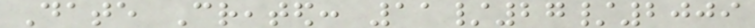Date Created: 11/27/2009
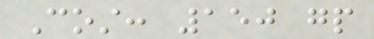Cost: 150 gp
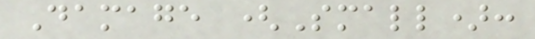Damage (Small):
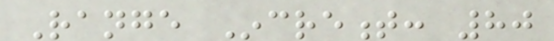Range Increment: 80
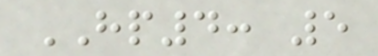HP4: 5
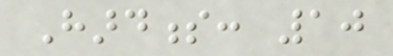Hardness: 10
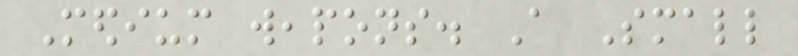Medium weapons. A Small
